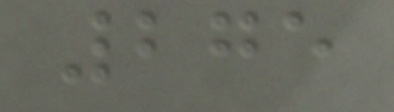275
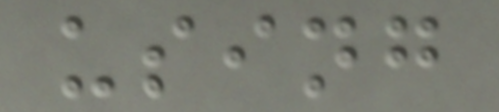using
